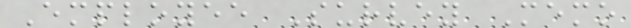Employee Survey Memo
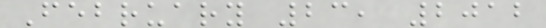February 23, 2012
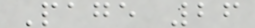Page 26
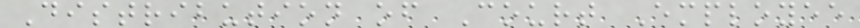Distribution of Court Employee
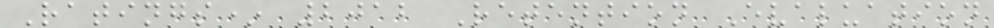Ratings* 2012 Retention Evaluation
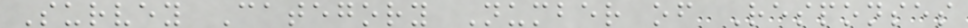Survey Category Number of Responses
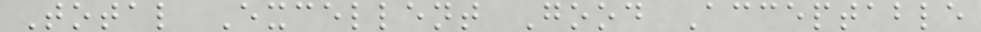Total Excellent Good Acceptable
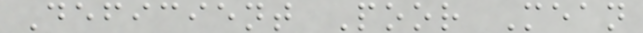Deficient Poor Mean
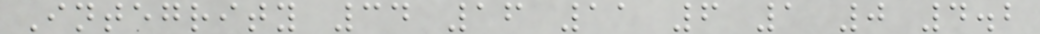Integrity 34 16 11 6 1 0 4.2
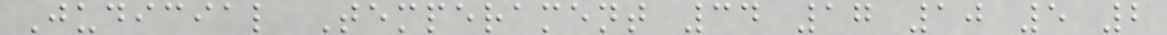Judicial Temperament 34 17 10 5 2
